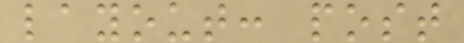layout: post
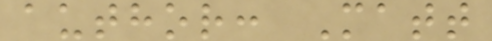author: Matt
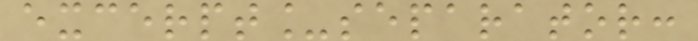excerpt_separator:
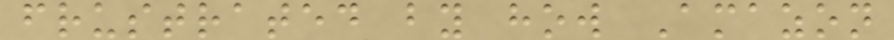frustrated by how Amazon
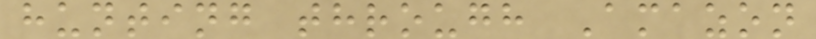hunting through Amazon
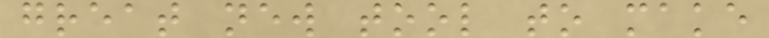great new tool to make
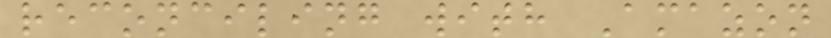reconciling with Amazon
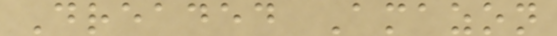Dreaded Amazon
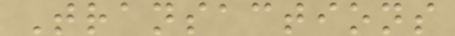Transactions
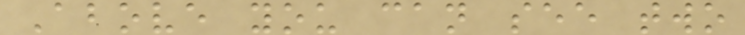Above you can see two
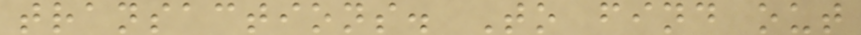transactions. To find out
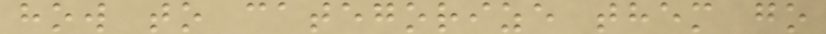how to categorize them go
